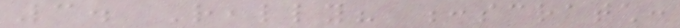3. Really? :scratch:
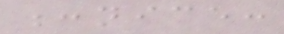:nice:
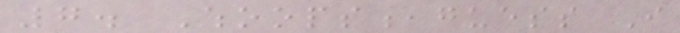7. Whoops,guess I
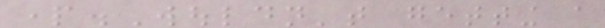part.Wouldn't getting a
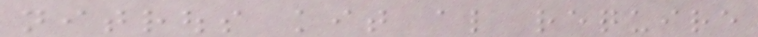nitrous kit also require
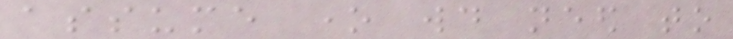assume one would need to
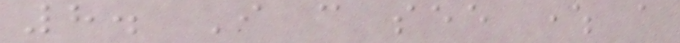8. I can see where a
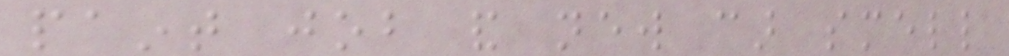paint job and new car smell
